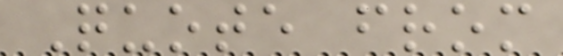Quote from
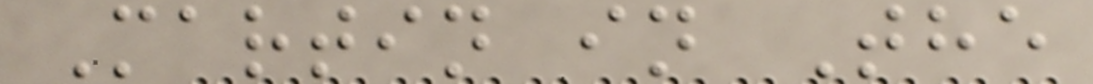Martin in The
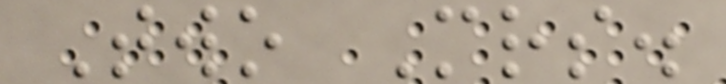Two Mrs.
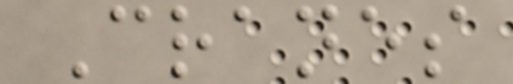Cranes
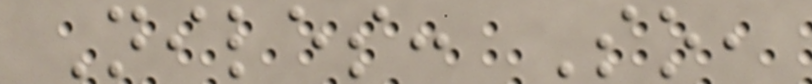Niles: So,
